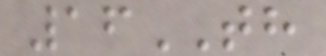16TH
